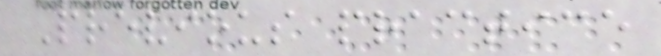Previous practice
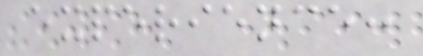experience:
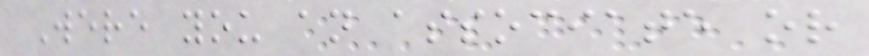Were you an associate or
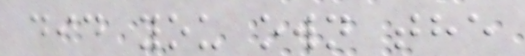did you own the
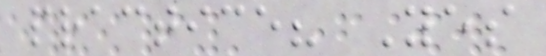practice? Yes
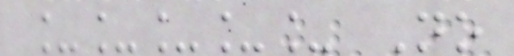_____ No
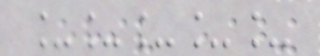_____
